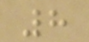8
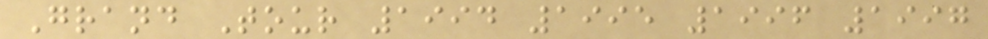Grand Tour 1994 1995 1996 1997
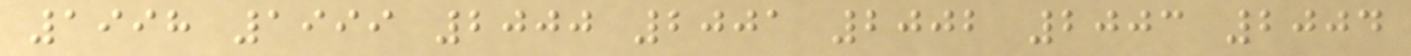1998 1999 2000 2001 2002 2003 2004
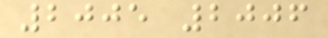2005 2006
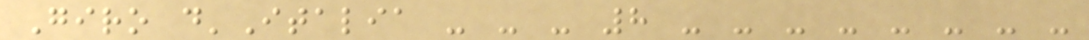Giro d'Italia - - - 8 - - - - - - - -
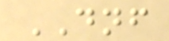DNF
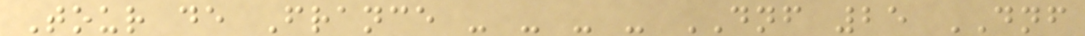Tour de France - - - - DNF 25 DNF
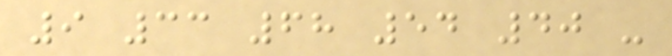9 33 68 54 40 -
